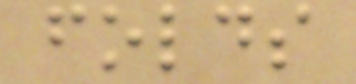folds
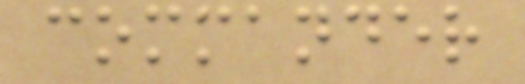commander
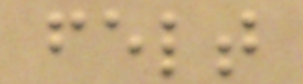felt
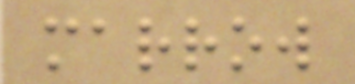marrow
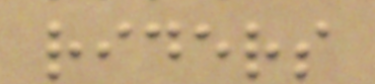riders
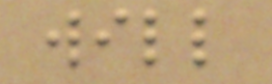will
